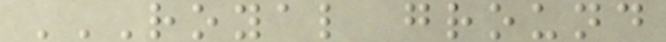ROYAL GROUND
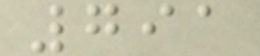791
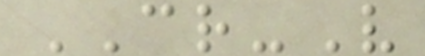CR-V
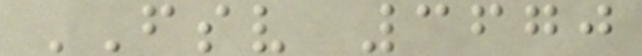FSV 3670
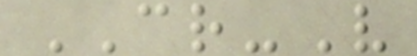CR-V
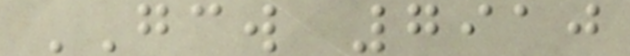GCW 7910
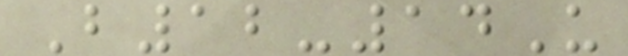B12-14U
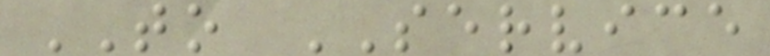TO SERVICE
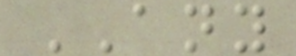ANY
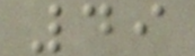49
